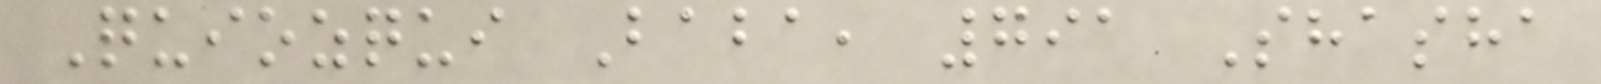Quiozqui Baba, 791 Shasha
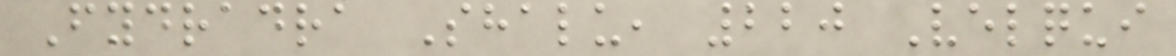Fydradra Shalu, 220 Velqui
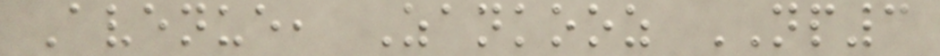Avenue, Zankooz NP3
